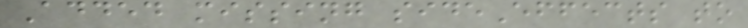Added missing sideEffects to
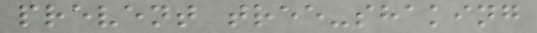prevent tree-shaking
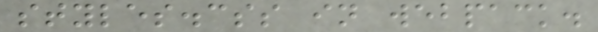styles.css in webpack.
